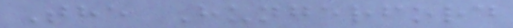The Hungerford
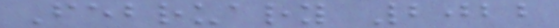February 2022
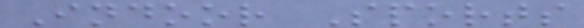Indoor Sports
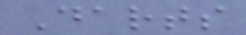Darts
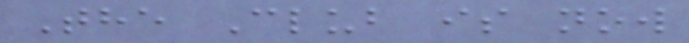The Club is now
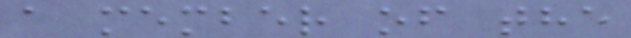a member of the
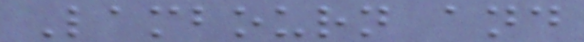Lambourn and
